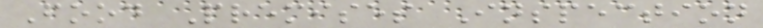Food Premises Inspection
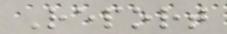Report
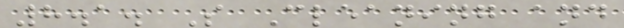8.1. S Cleaning and
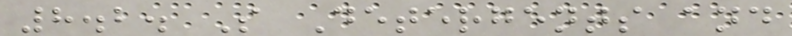8.2. S Detergents and
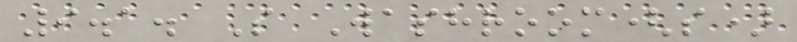9.1. S Washroom(s)
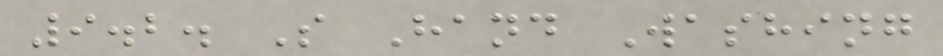9.2. S Hand Washing
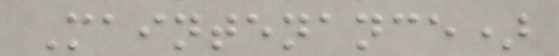Maintenance)
